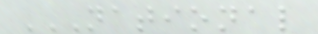NATIONAL
